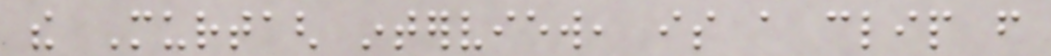the Murtagh interview, is a clip from
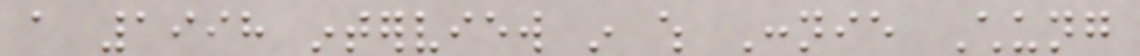a 1998 interview in which Connie Chung
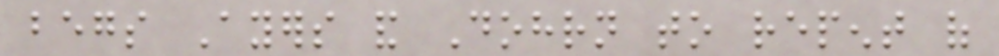begs Ayers and Dohrn to repent of
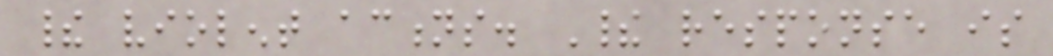their violent actions. Their response is
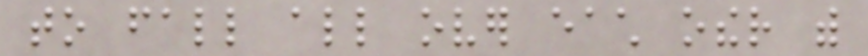to fall all over each other with
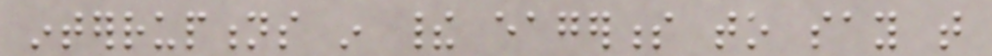interruptions in their eagerness to say that
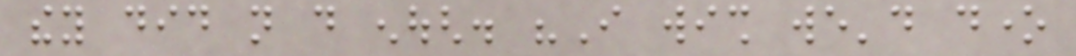they did not do enough. "I wish we'd done
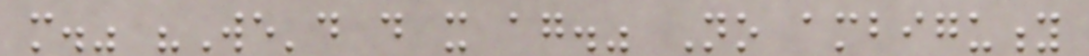more." "We'd do it again." No ambiguity
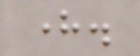here.
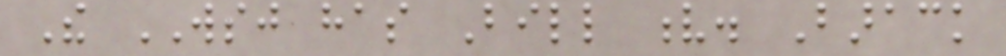The WSJ has Bill v. Barack
